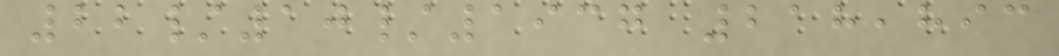22/10/1937 218,893
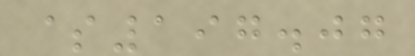$197.07
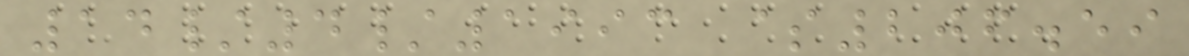14/4/1993 $206.59
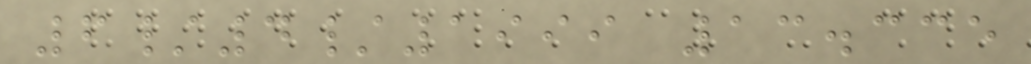6/4/1999 13.335
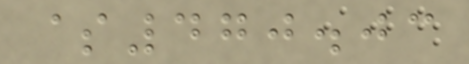$470.03
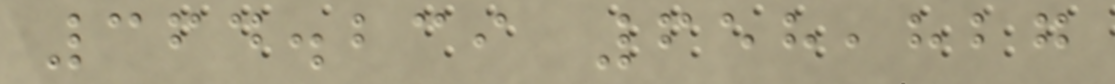364.239 658,827
